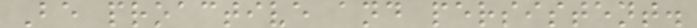Be proactive and persistent.
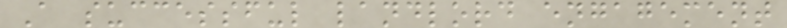A successful landlord engagement
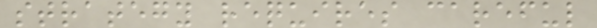strategy requires careful
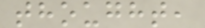thought,
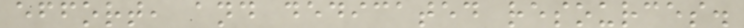effort, and dedicated resources.
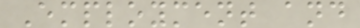Employment and
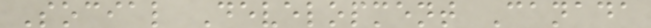Social Development Canada
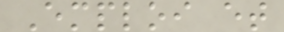Emploi et
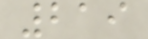219
